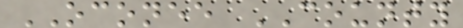OCONEE COUNTY
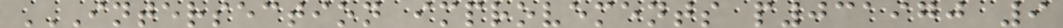INTERSECTION IMPROVEMENTS P031970 9
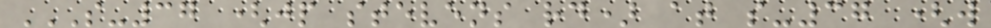S-37 (JP STEVENS RD) AT S-37 (W
